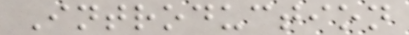Introduction
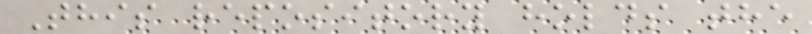This repository holds the
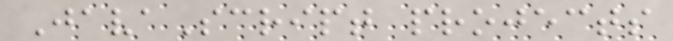JavaScript projects
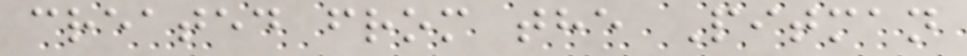created from the Pitman
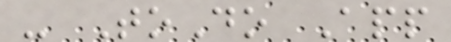- ToDo App
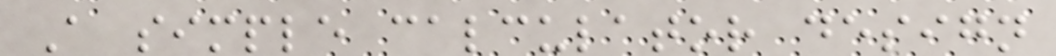A simple calculator design
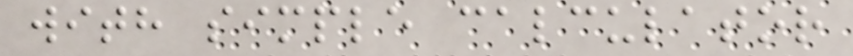with simple calculator
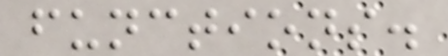functions.
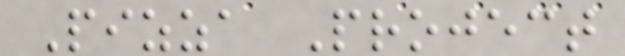Pizza Project
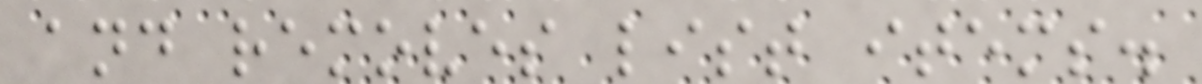and removes list items.
